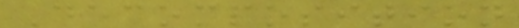Decomposition
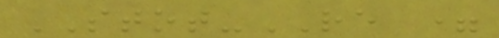STOT-RE =
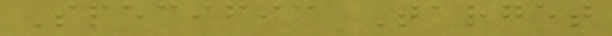Specific Target
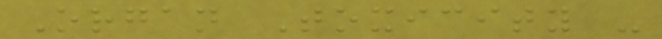Organ Toxicity -
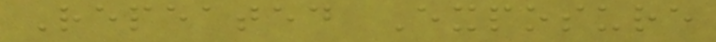Repeated Exposure
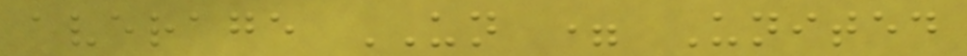average UN = United
